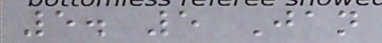5. 5 Jan
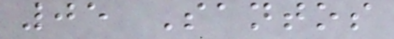05 Santos
